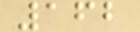162
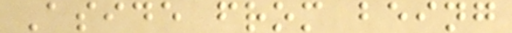Aside from being
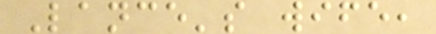Lance's wife,
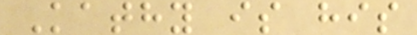Kathy is his
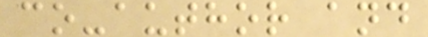co-author and
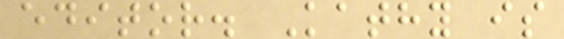editor. Kathy is
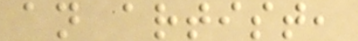an artist,
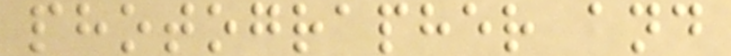photographer and
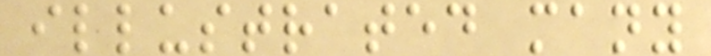illustrated many
